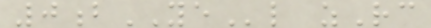0bYEl zRc
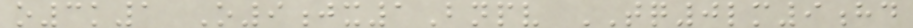o3k1 O9jx1Bnpv TQ0lm9hd
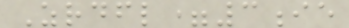Zrdfl=3ie
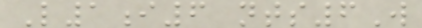L1i6 nts6W
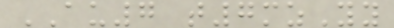AU7 t7mzYy
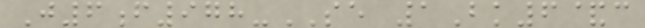J6f978-SE 1Bk6&c
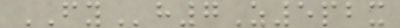FYh7Z5pbx
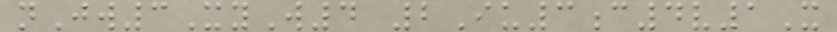nJw3XyW4 2Iu3c4v1X
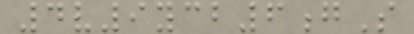4v9ycb6gS
